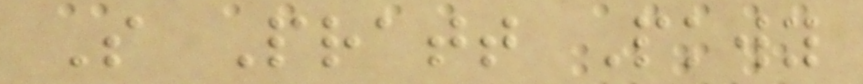S Pratt Pkwy
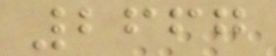2667
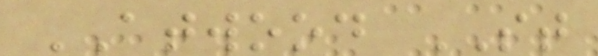ATWOOD ST
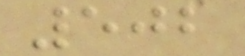502
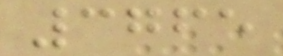3765
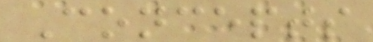Concepts
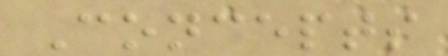Concepts
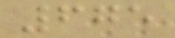675
